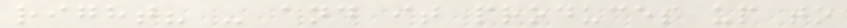right? - and it produces up to
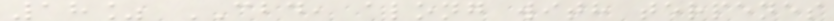18% CBD, along with terpenes
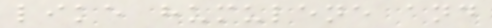like humulene and
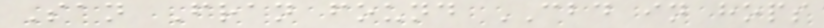San Fran found CBD in hops
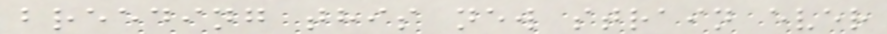breeding this new strain ever
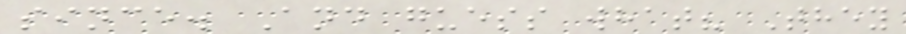since. And guess what? They
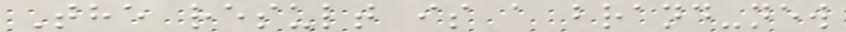The result is a brand-new
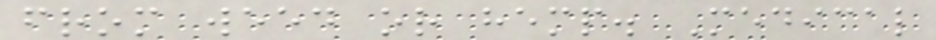from weed or hemp. Medical
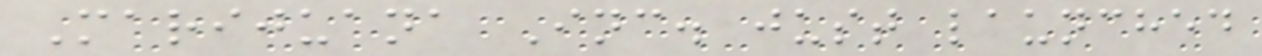Marijuana Inc. just launched
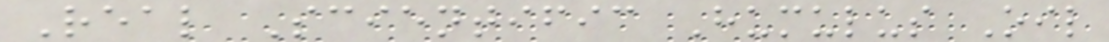Real Scientific Humulus Oil
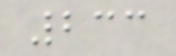233
